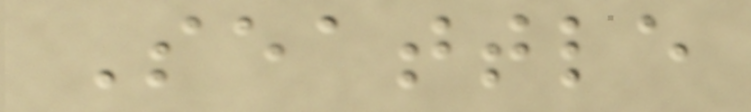Seattle
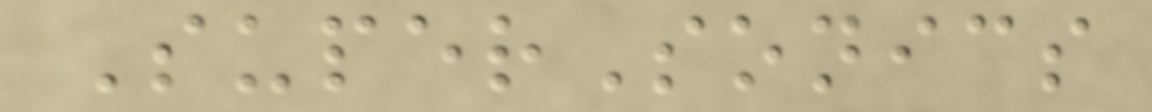SuperSonics
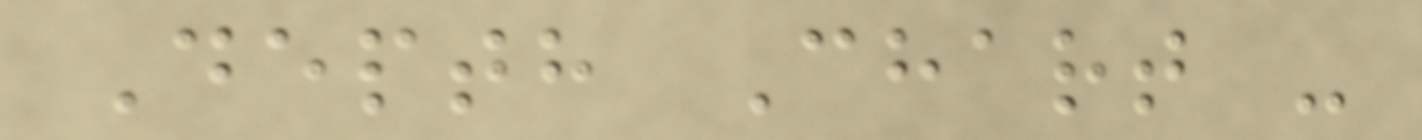Depth Chart -
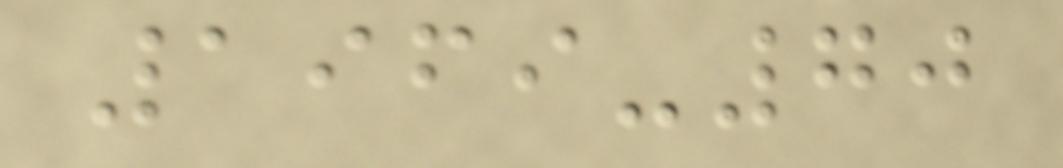1969-70
